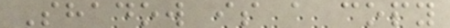Shadow is a copy
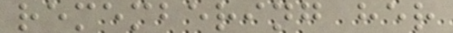remembering her
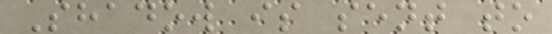Shadow is sent to
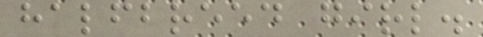halfbreed girl.
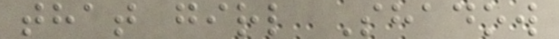that girl Shadow
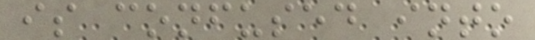is confused into
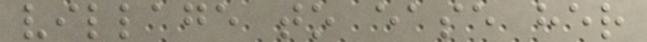village to ease her
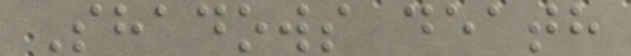Shadows death
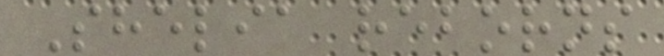Shelia reborns
